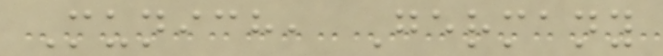Munich, Germany
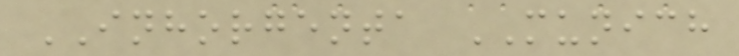INHORGENTA MUNICH
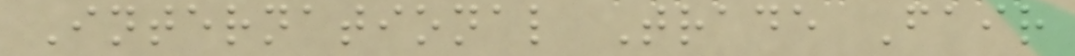International Trade Fair
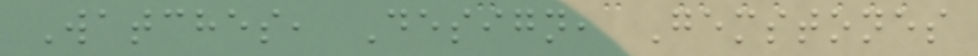Watches, Design, Gemstones
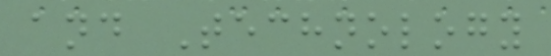and Technology
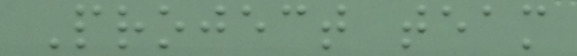Project team
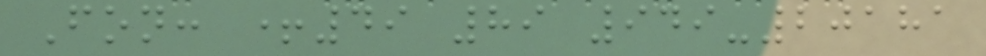Fon: +49 89 949-20181
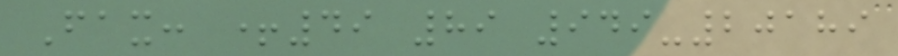Fax: +49 89 949-20189
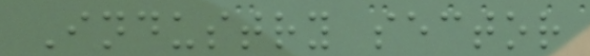Industry sector
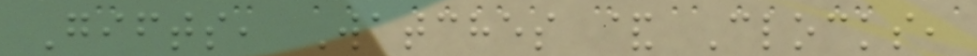Gifts, Watches & Clocks,
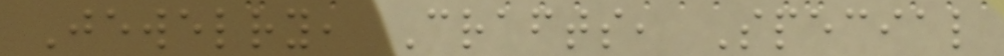Jewelry, Crafts, Special
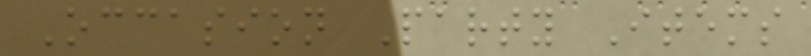Occasion Party Items
